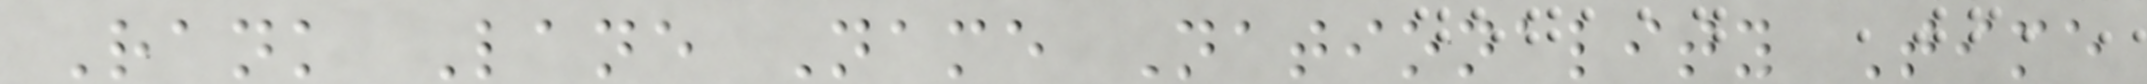Rank Lane Name Nationality Time
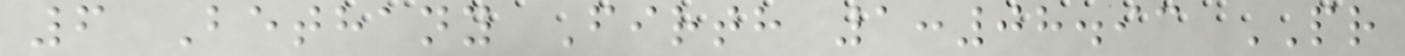6 Bethany Firth 1:08.93 PR
